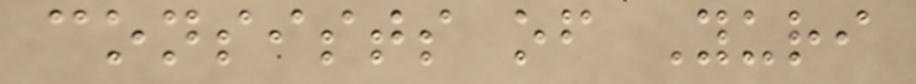consists of Yuri
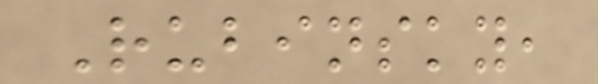Rubinsky,
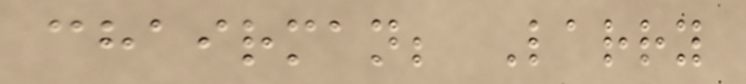chairman; Larry
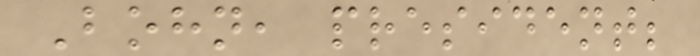Bohn, president;
